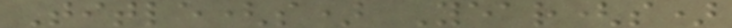Title(s) Year(s)
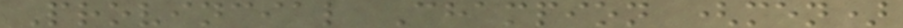Provincial Champion (men)
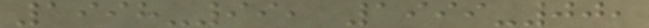1998-99, 1999-00,
